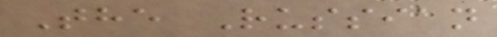The Russian
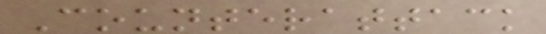Counterattack
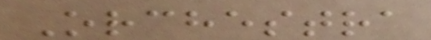Orchestra
